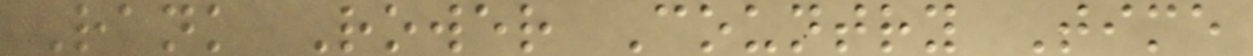Rank Rower Country Time
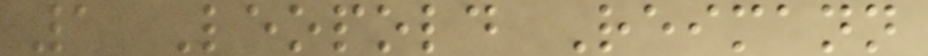1 Leopold Reimann
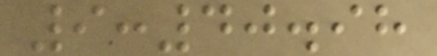9:40.98
